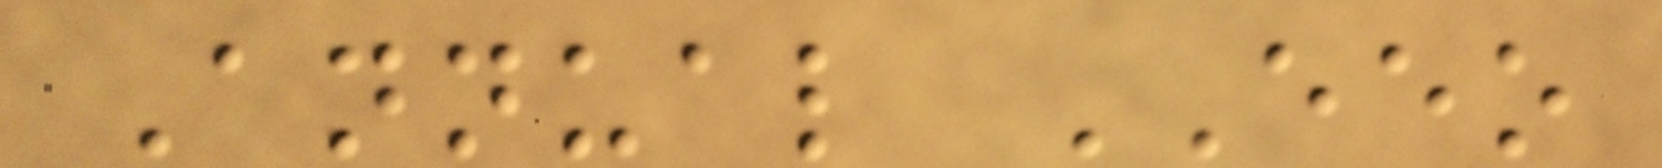Annual EEO
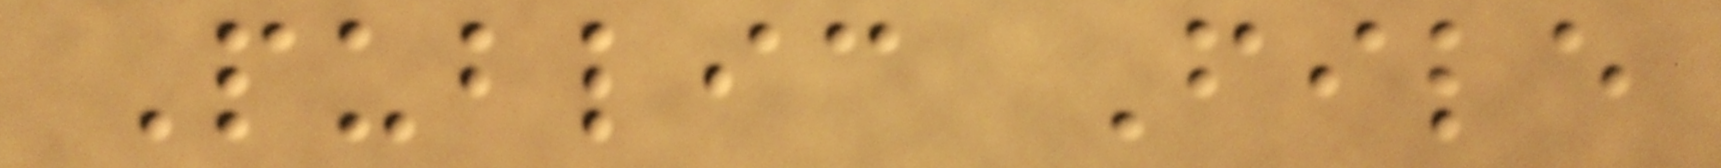Public File
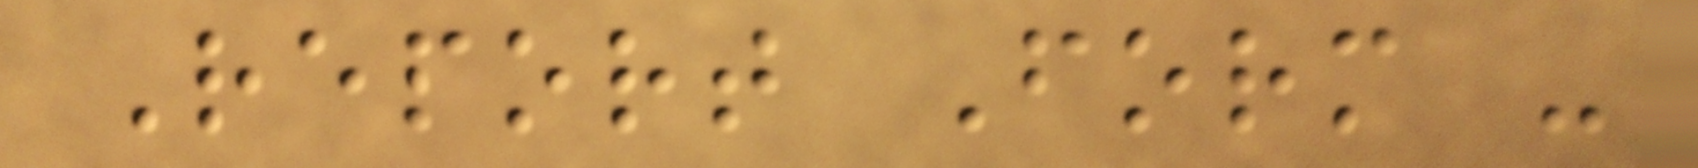Report Form -
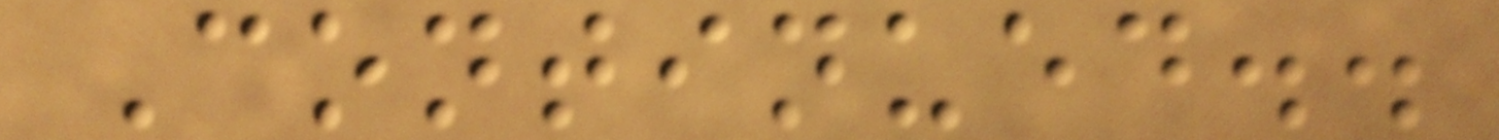Continued..
